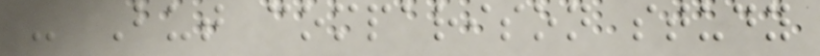- But comparison study
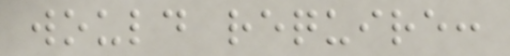would require:
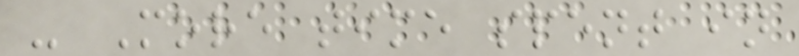- More time spent in
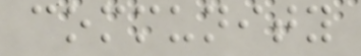community
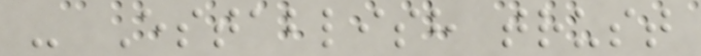- Establish trust
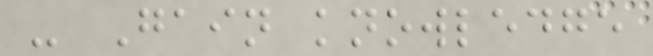- Gain knowledge
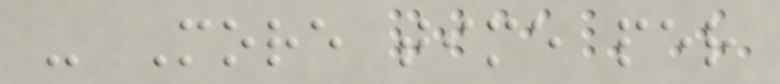- More time per
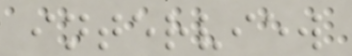interview
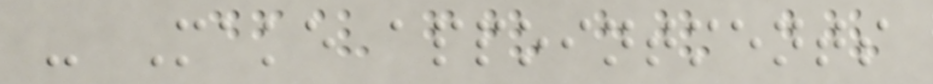- Make appointments
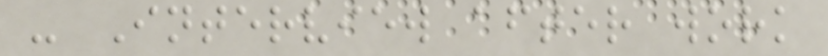- Interview after work
